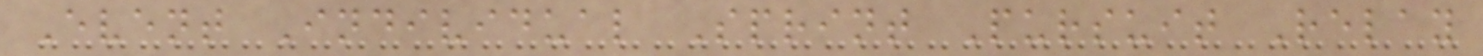Event Individual Sprint Pursuit Relay
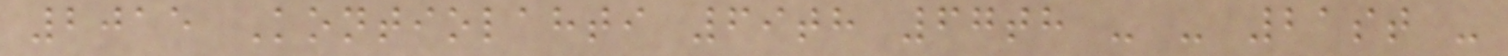2015 Kontiolahti 69th 67th - - 21st -
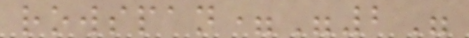rowspan="2"
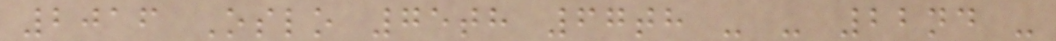2016 Oslo 75th 67th - - 22nd -
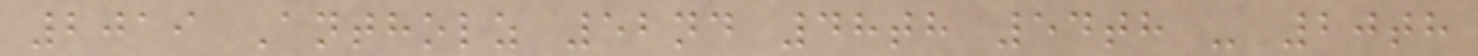2019 Antholz 52nd 48th 54th - 20th
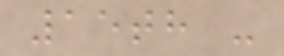15th -
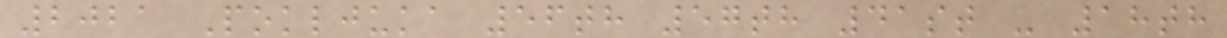2021 Pokljuka 56th 57th 41st - 18th
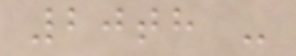20th -
